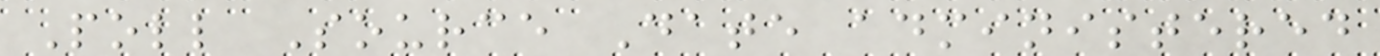Poll Source Date administered
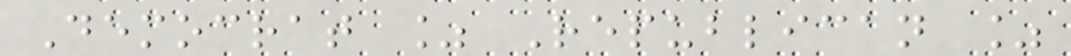Democrat % Republican %
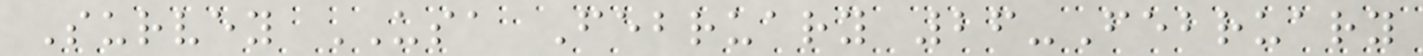Survey USA February 26-February
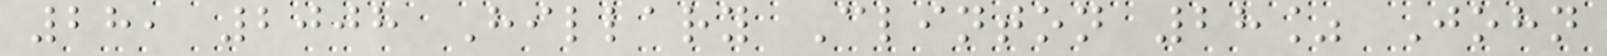28, 2008 Hillary Clinton 28% John
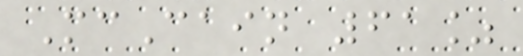McCain 61%
